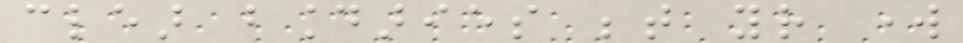clear boundaries between your work
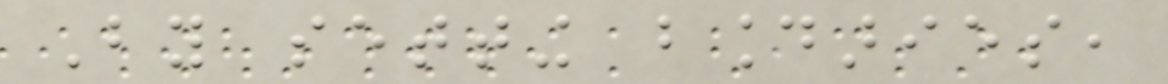By setting boundaries,
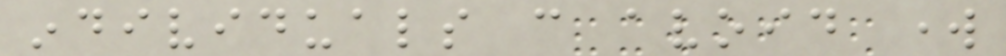individuals can avoid work
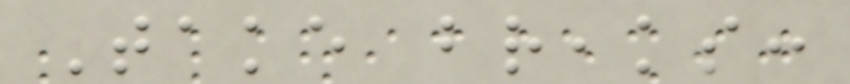Take breaks:
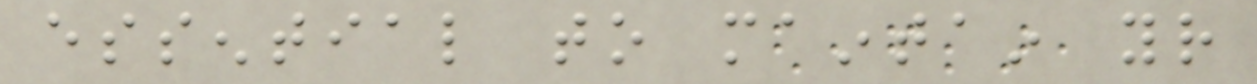essential to maintain your
